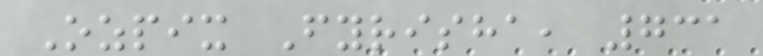Ozpix Fyrisha, 731
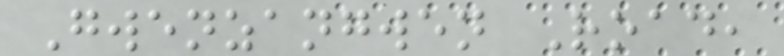Gwenzangwen Road,
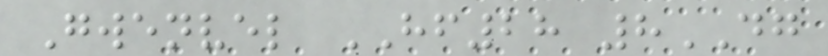Gwenvel HF28 8DG
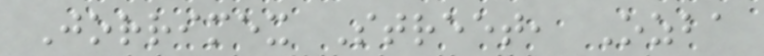Jorrimex Street, Ozba
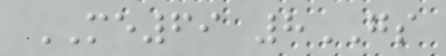ME69 8GS
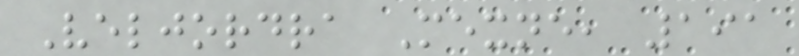Veljordra Mexne, 191
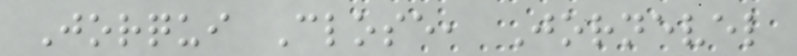Jorqui Close, Jornevel
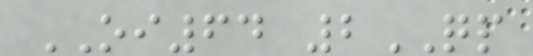OI64 2QP
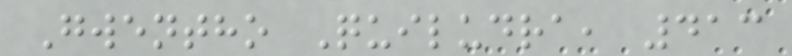Gwentho Quiludra, 413
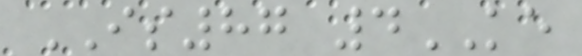IS87 4KE
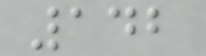142
